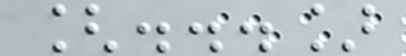[...]
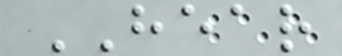HEAR
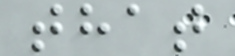that
